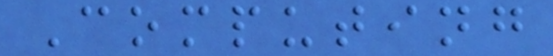Computing
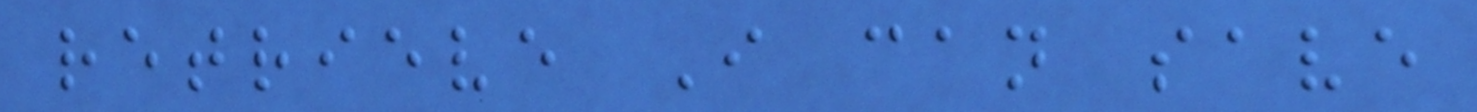retrieve I can save
